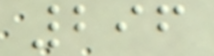296
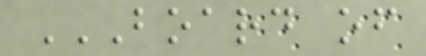BOARD OF
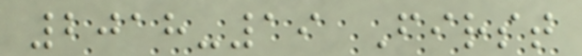2018-19 First
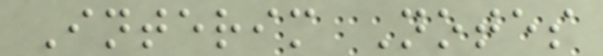Interim Notes
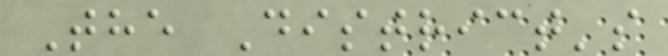The District's
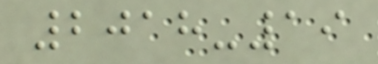2018-19
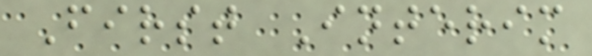First Interim
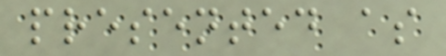presented as
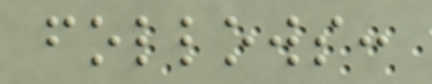follows:
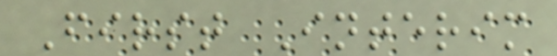First Interim
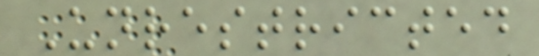Unrestricted
